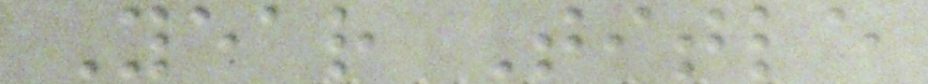Year Title
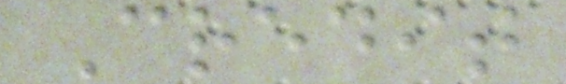Credit
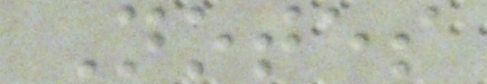Notes
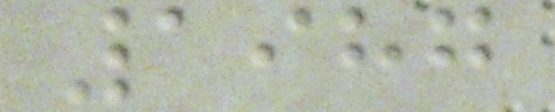1987
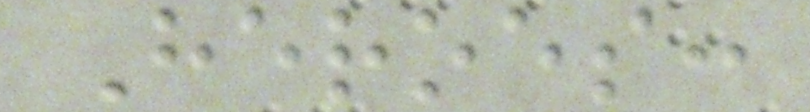Heroes:
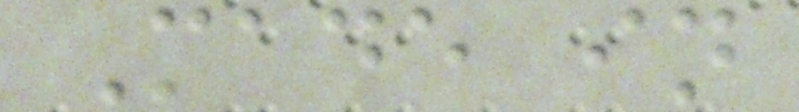Made in
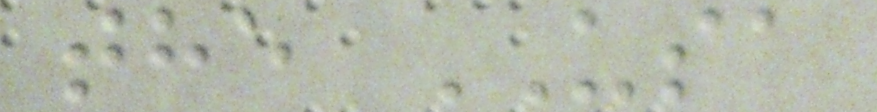the USA
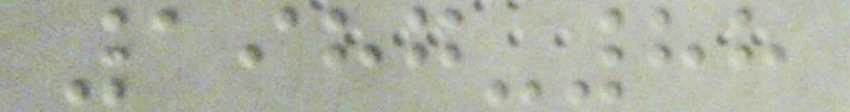1987-88
